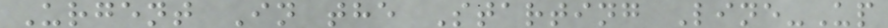Urgent In the Starting Line-Up
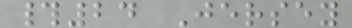#24 Jersey
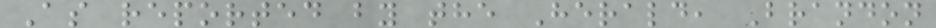As reported by the Herald, Brandon
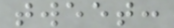tweet:
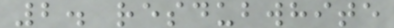2. resdubwhite
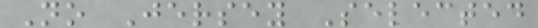No Jersey Selected
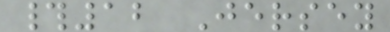#12 Jersey
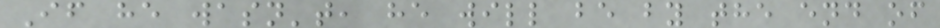If he wasn't, he will be by the end of
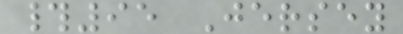#95 Jersey
